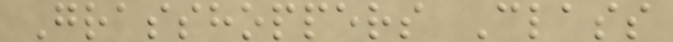Grasshoppers Class
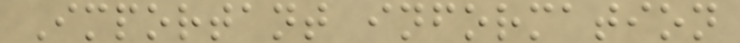Important information
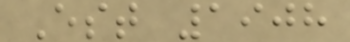Est 1908
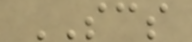SCS
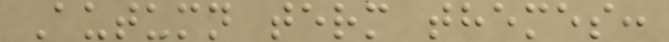Autumn term themes:
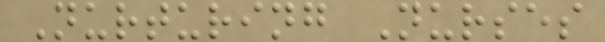Nurturing Nurses
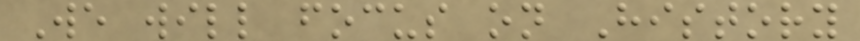We will focus on History
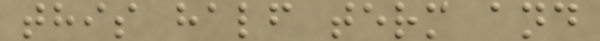this half term and
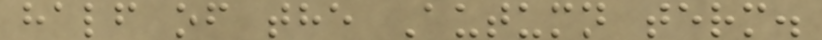half of the Autumn term.
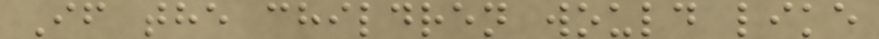If the children would like
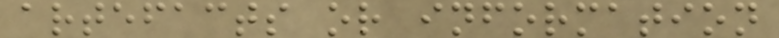artefacts or information
